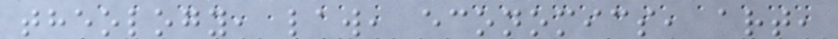theology, law, economics, art,
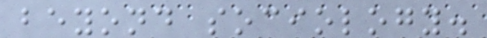beyond sociology.
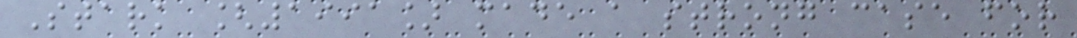Stark [1991] made a strong case for
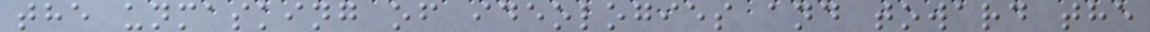the unmasking of ideologies and toward the
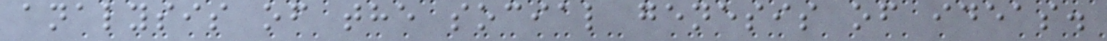analysis of the social genesis of ideas.
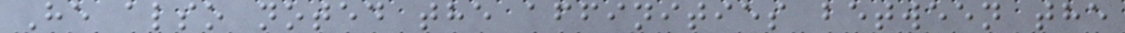He also noted the affinities between the
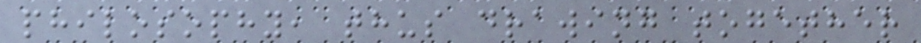philosophy, thus drawing together
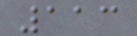113
